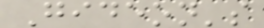Gideon's
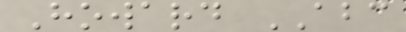Howard ABC
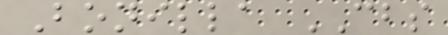Bonilla CBS
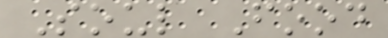Soul Food
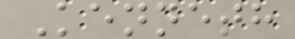Kenneth
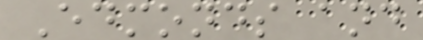Edmonds and
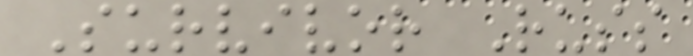Survivor Russ
